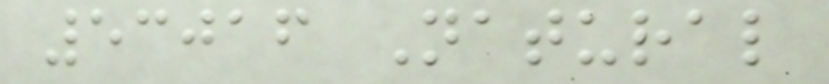53016 Natural
